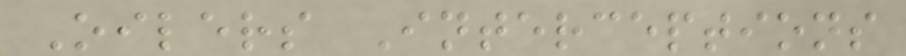Oilers Interceptions
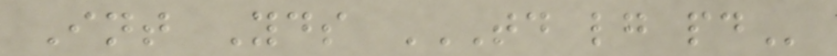Int Yds TD LG PD
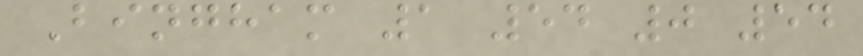Bingham 1 54 0 54
